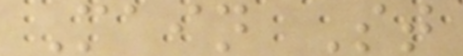Main St
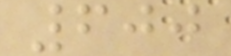600
